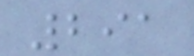291
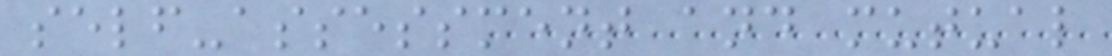self-assessment and mutual
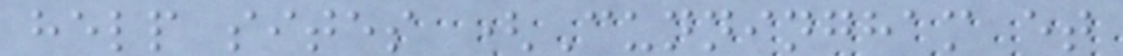help sites (Cunningham et
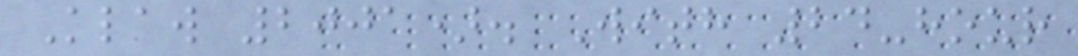Klaw 2001). With 24-hour
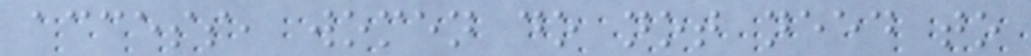access, women do not need to
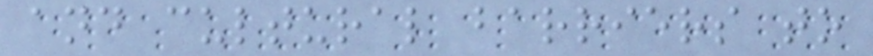and cultural barriers to
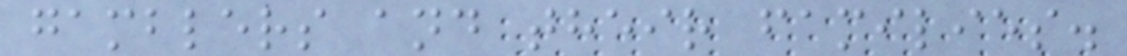gamblers and their families.
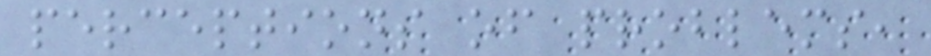perceptions of problems,
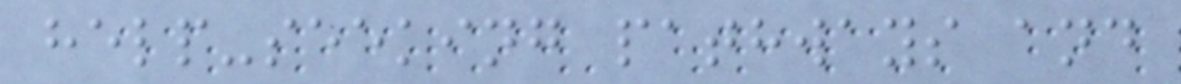help-seeking pathways and
